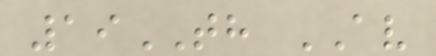19TH AV
